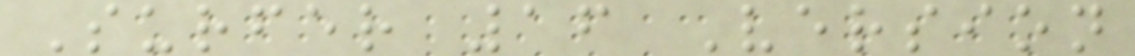Surfer 16 Version
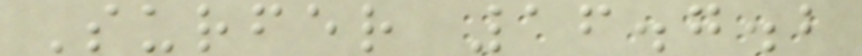Surfer 16.7.2
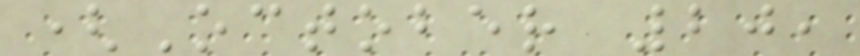(October 20,
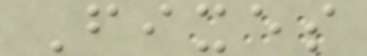Fixes
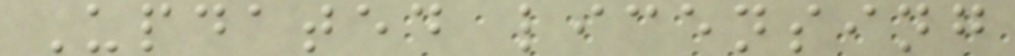Updated licensing
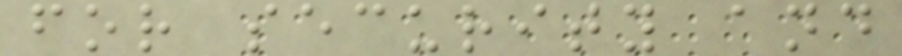for security and
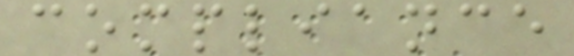compliance
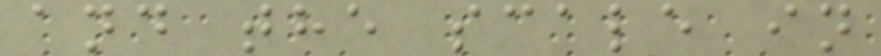and the scale in
